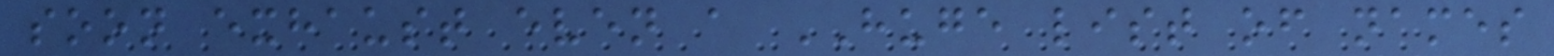soon exhaust even a HUGE list of names
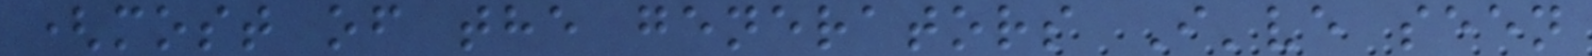(most of the generators I've seen
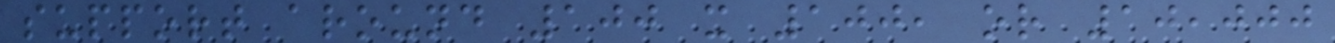support around 100 x 100, or 10,000
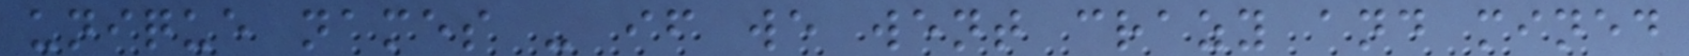unique names - if we went crazy and mined
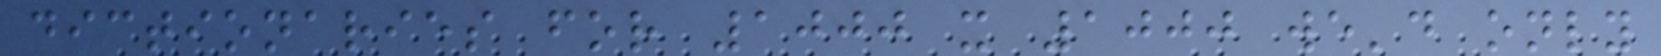dictionaries for 1000 x 1000 we'd only
